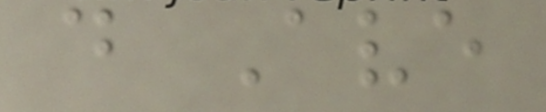d Ave
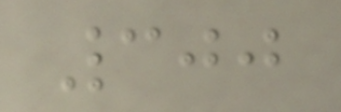300
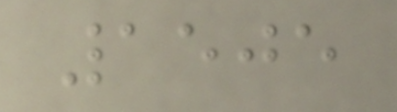1505
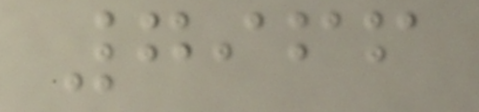7966
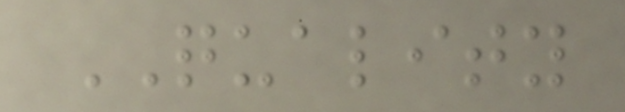QUALITY
